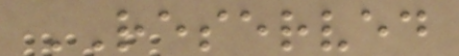RESERVED
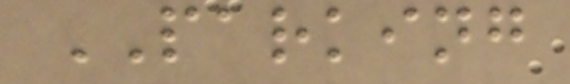PARKING
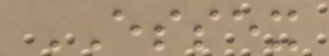ESSEX
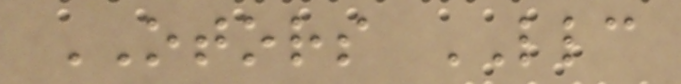OTORS LLC
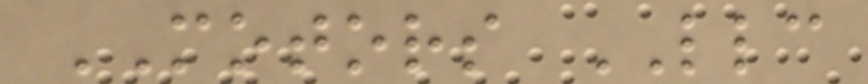MOTORS LLC
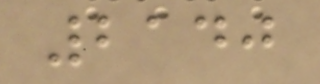2140
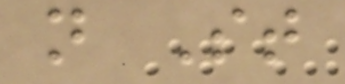n St
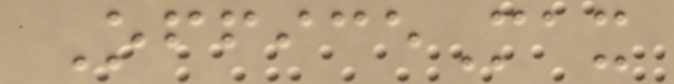OfficeMax
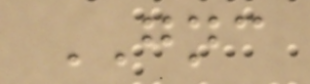GNC
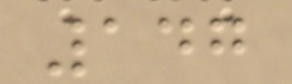147
